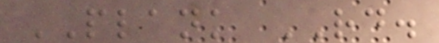PLANK RD.
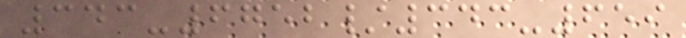343-6752/343-659
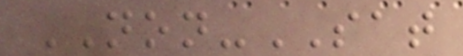NON-SAT
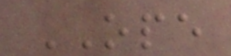OPE
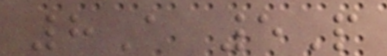8A 5P
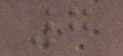7
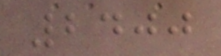2400
